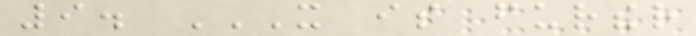9. IT IS FURTHER
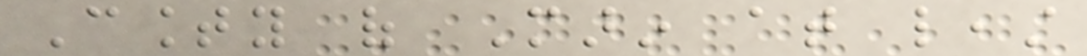County of Marin at least
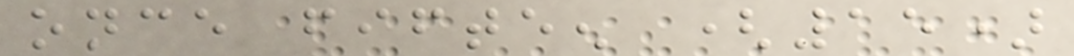once fifteen (15)
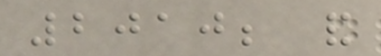2010; and
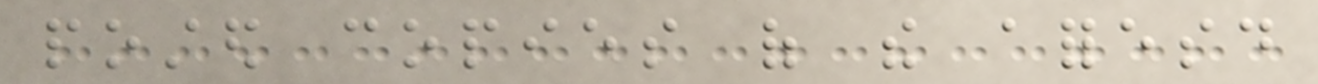posted copies of the aforesaid
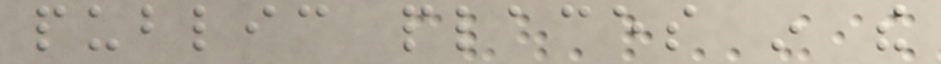public places in the
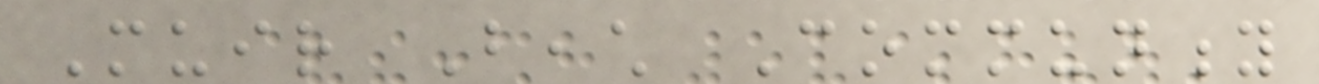Muir Beach Community
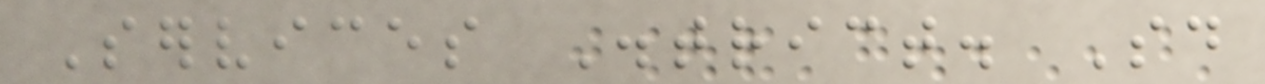Services District. Said
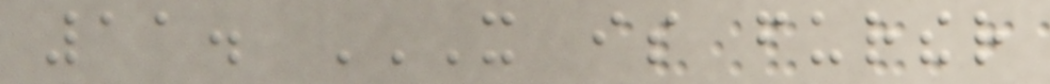11. IT IS FURTHER
